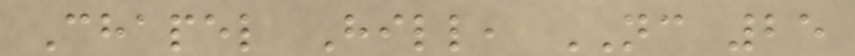Chapel Hill, NC 25
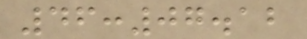46:07.12
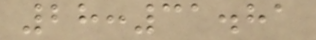28:31.81
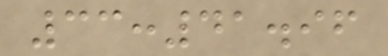33:41.96
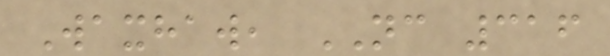Waxhaw, NC 316
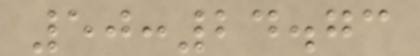50:24.73
